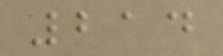214
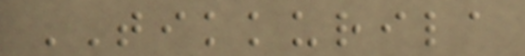TIKKURILA
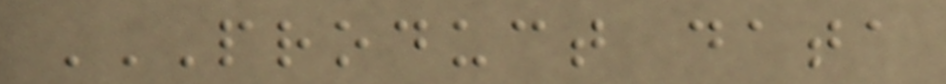PRODUCT DATA
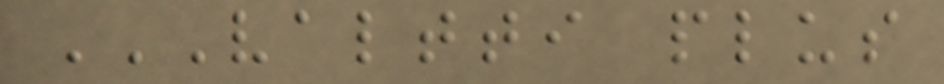VALTTI PLUS
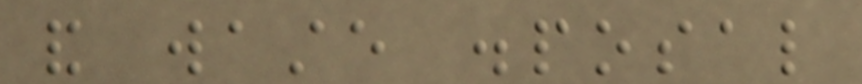and waste disposal
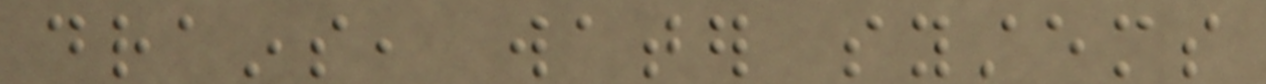drains, water systems
